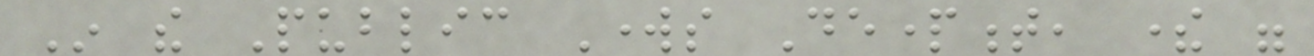In the Public Works Department, there were
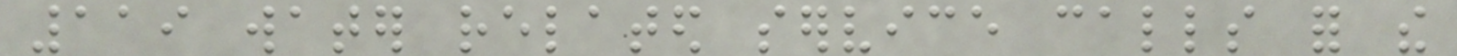119 water related service calls for the
